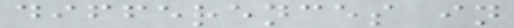differences in
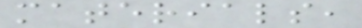materials,
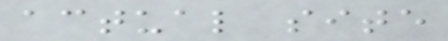actual site
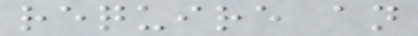require an
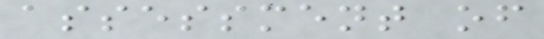assessment of
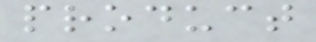product
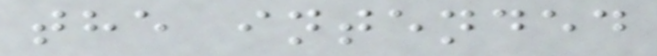the intended
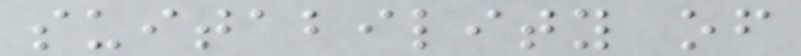suitability of
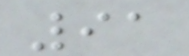91
